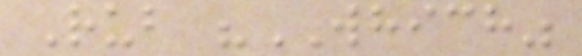Rub "WHICH"
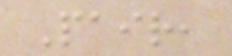Pair,
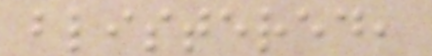blistered,
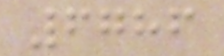6786
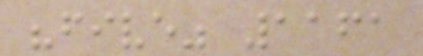"five" 1161
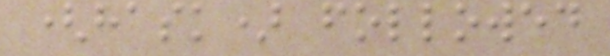(hask) followed
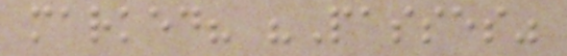marked? "Passes"
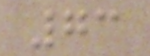73
